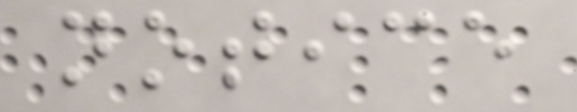notice
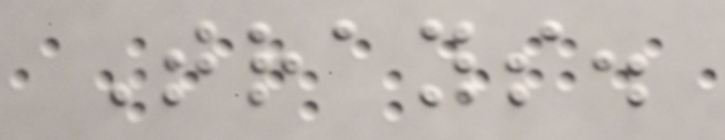Trays.
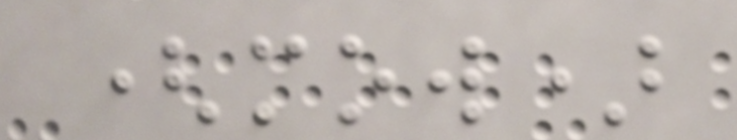(mow)
